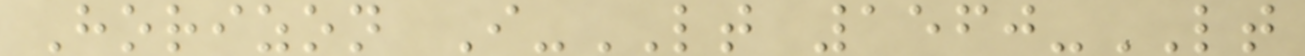Horizon I-LT 1560-LT
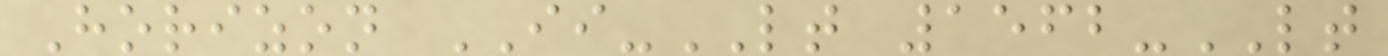Horizon II-LT 1562-LT
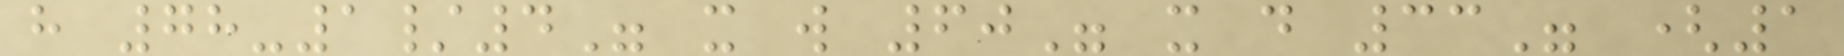h 78-1/4" x w 60" x d 33" (1
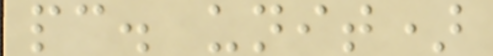pc. unit)
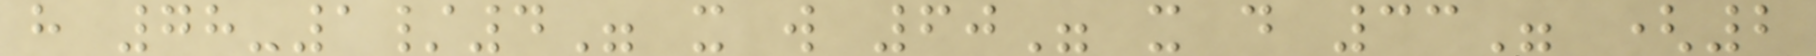h 78-1/4" x w 60" x d 33" (2
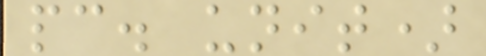pc. unit)
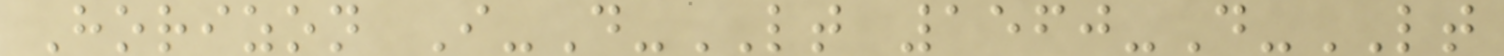Horizon I-D-LT 1560-D-LT
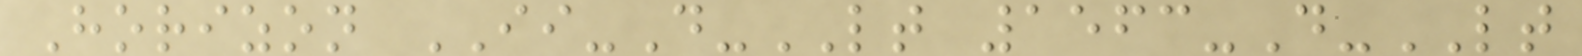Horizon II-D-LT 1563-D-LT
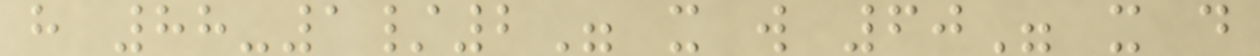h 88-1/2" x w 60" x d
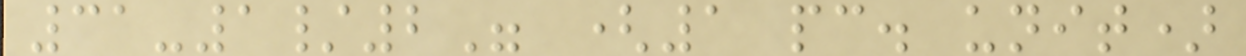31-1/2" (1 pc. unit)
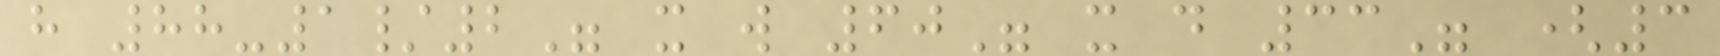h 88-1/2" x w 60" x d 33" (3
